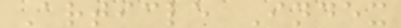Article Index
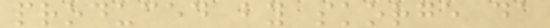produced by skorge da
